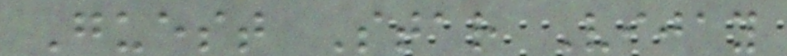Guest Star Vijay
